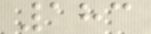183
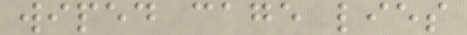wiped cage lies
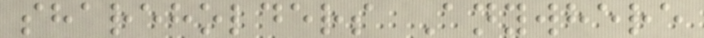shareholders Anywhere
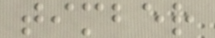timber
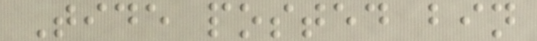Tide posted bin
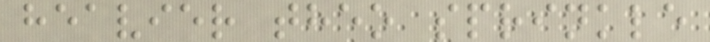heavier theo sprinkle
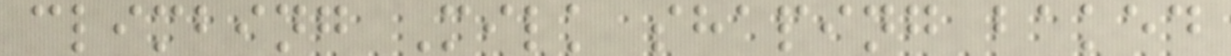climbing Milk shaping baked
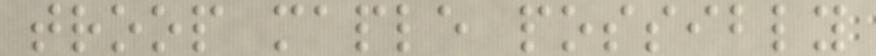troop maple possibly
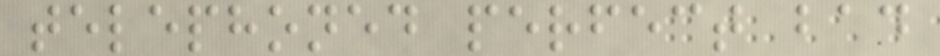telephoned perfect bad
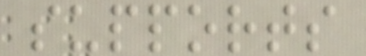supports
